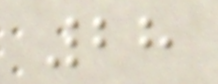28
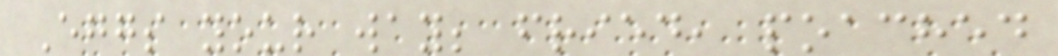Eggs your way; fried, poached
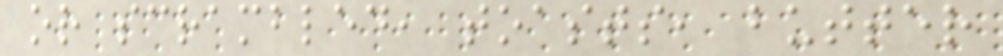or scrambled, toasts, butter
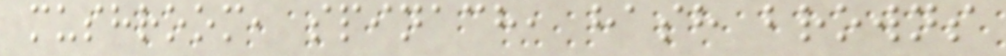mushroom, spinach, hash browns
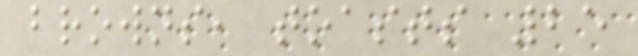browns, toasts 25
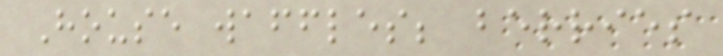House waffles; berries
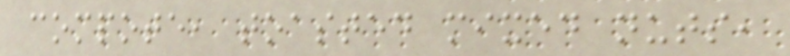compote, toasted mixed nuts,
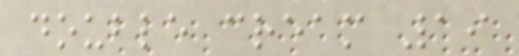double cream 19
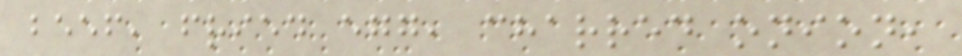beef, fried egg, charred onion,
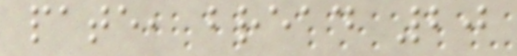pate, bread 20
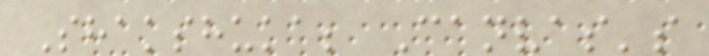Shakshuka; Canvas's
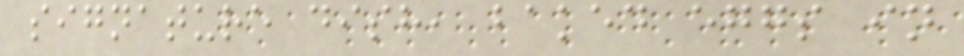signature dish, baked eggs in
